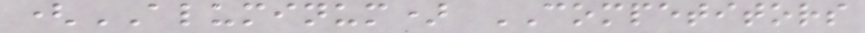(ALUMINUM) COMPETITORS
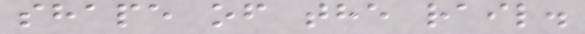shape of the rail.
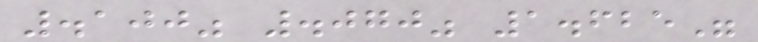.100" .070" 1.625"
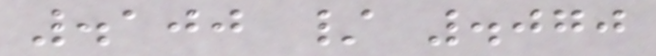.100 / .070
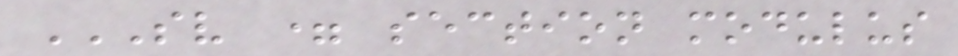SV = SECTION MODULUS
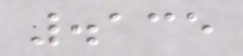.135
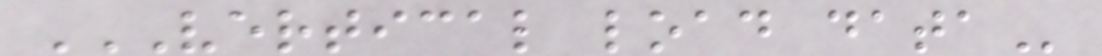VERTICAL LOAD DATA
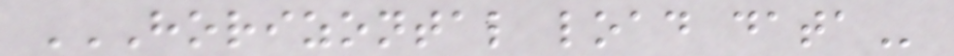HORIZONTAL LOAD DATA
